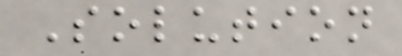Solution
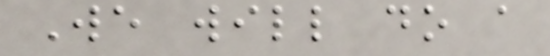We will do a
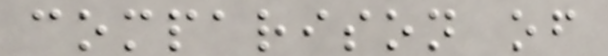comparison of
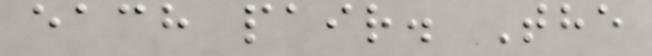each pair. The
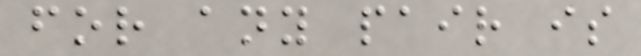for any pair is
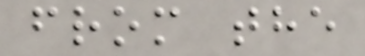from the
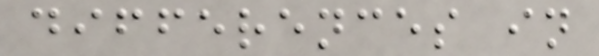differences in
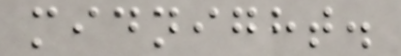midnight.
